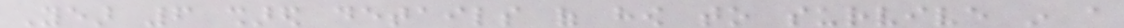Year 6 shared details of how to survive in a
